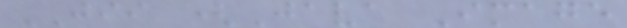JII (Java Image
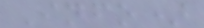Info)
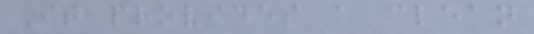It provides a clean
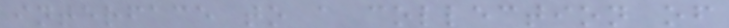interface to a collection of
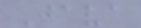Java
